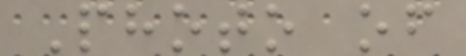Photo of
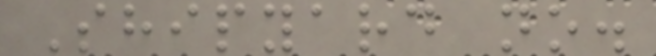Shipyard no.
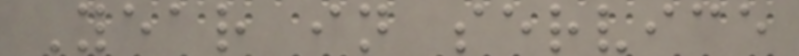Year in service
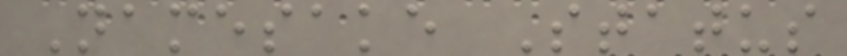Namesake Status
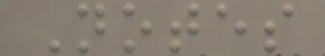Notes
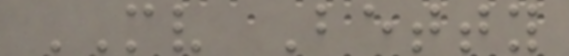MV Betty
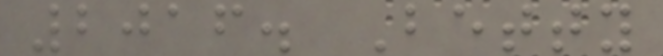2016. Betty
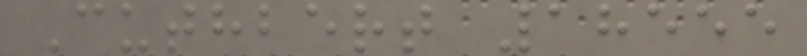Cuthbert 18555
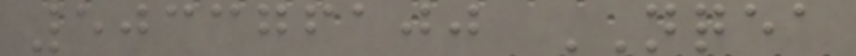503376100 NQEA
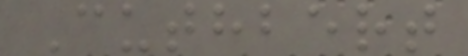Cuthbert
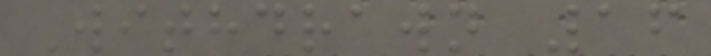Withdrawn 16
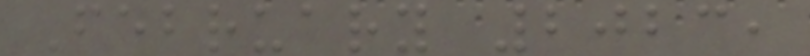February 2023,
